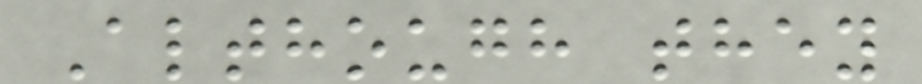Although they
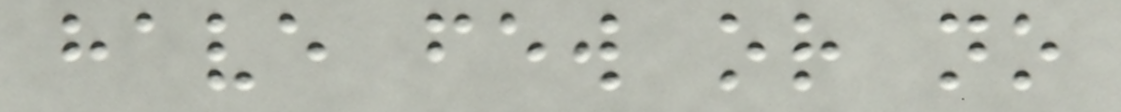have few or no
